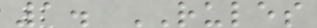1. RULES
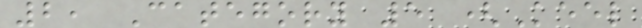2, Category 5 (Keel
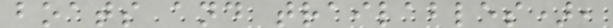boats and trailables),
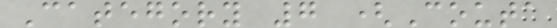Category 7 (Couta
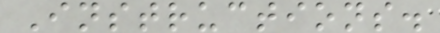Instructions.
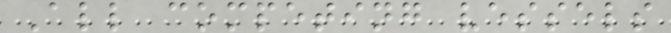All competing vessels
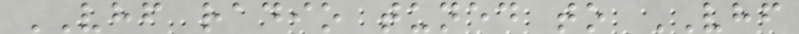VHF radio tuned to VHF
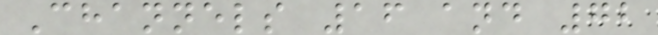Channels 16 and 72
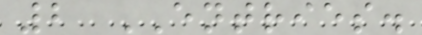2 ENTRIES.
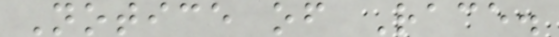Notice of Race.
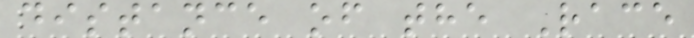distance of the Race
